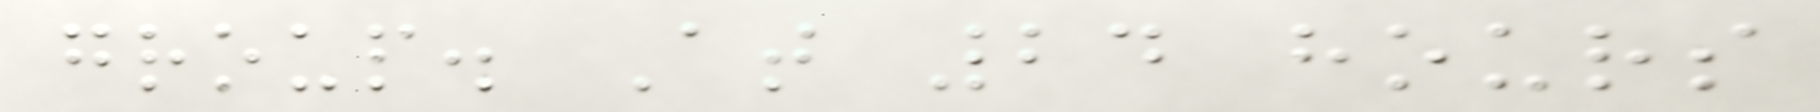group. At 24 hours
